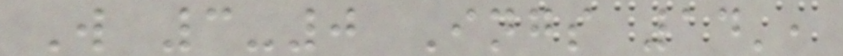W 3-0 Ings 14',
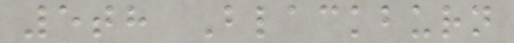5th Blackburn
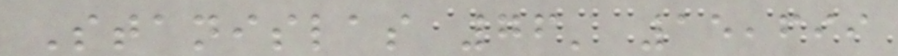Stanislas 76' 15,699
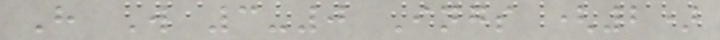H W 3-0 Ings (2)
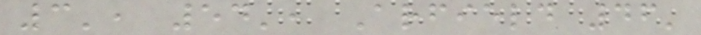3', 54', Arfield 46'
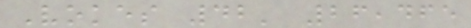Vokes 42' 26,465
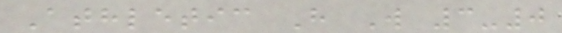Athletic H W 3-0
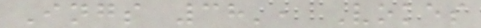Ings 38', Vokes
